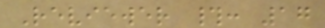Reviewer #: 17
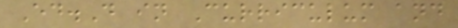Ed.D in Curriculum and
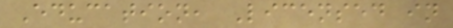Education, Licensed in
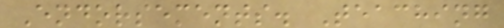Endorsements. Teaching
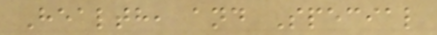Health, and Special
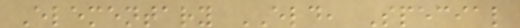Elementary ELD, Special
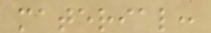material:
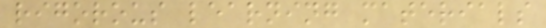rigorous learning materials
